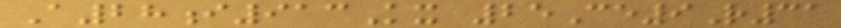A28i913Kx 25Ce9R31
